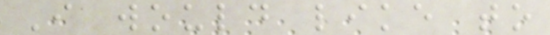I would like to
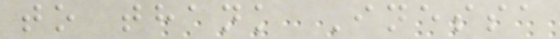to thank Inessa
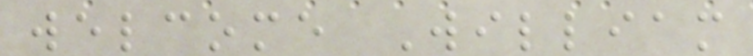welcome William
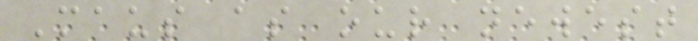Maus as our newest
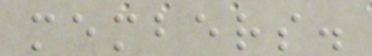members.
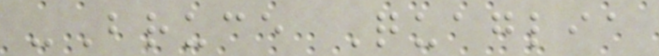-Bruce Quaglia
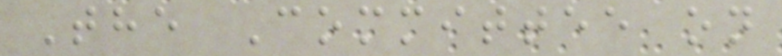The Committee on
